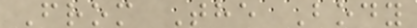From The Body
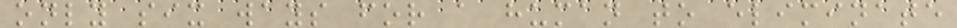only six ways for a human to eliminate
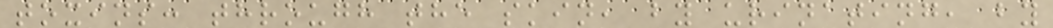toxins: through the skin, by urinating, by
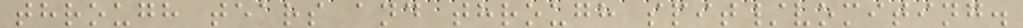through tears and through spit/vomiting.
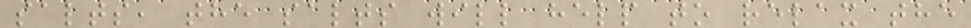salts, the salts will help to relax the
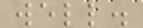well.
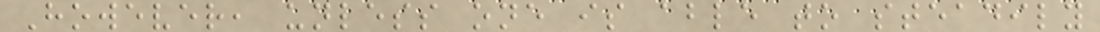However, unless one is able to steadily
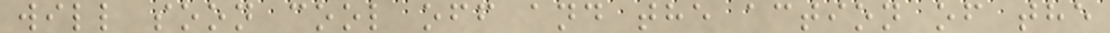will soon cool off and the action of the
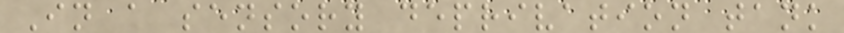In a sensory deprivation tank
